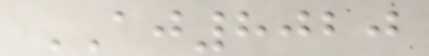AJ8020
